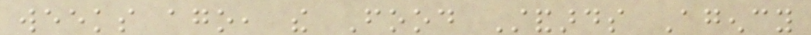weeks ago, the Food Standards Agency
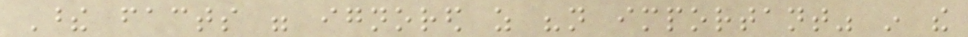These facts were ignored as "not important" in the
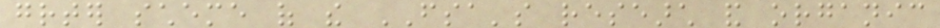greater scheme of the FSA's research and organic
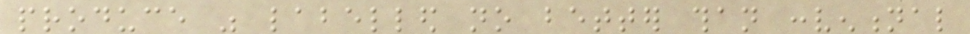produce was labelled no better than conventional
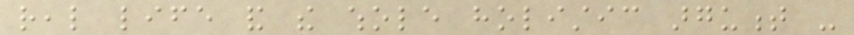real life and the whole holistic argument -
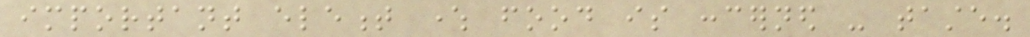important element where food is concerned - taste.
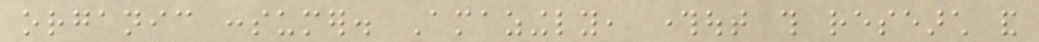organic consumer. Amazingly, throughout this research and
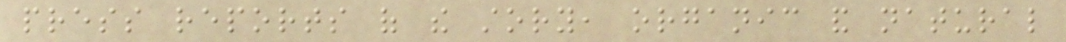press reports of the story, organic and natural
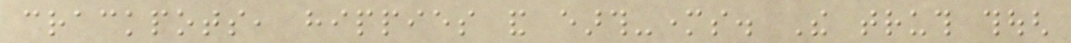crackpots, hippies and earth-mothers. The truth though
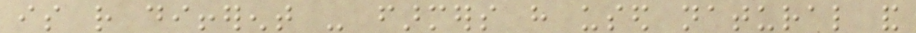is rather different - farmers have used natural and
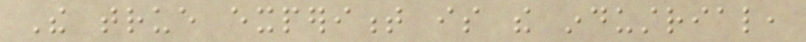The true experiment is the industrial,
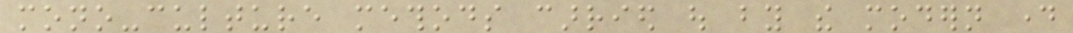mono-culture methods carried out by the modern day
